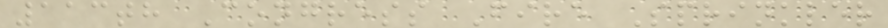113th Congress Fire Sprinkler
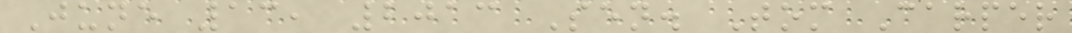June 13, 2013 Sen. Tom Carper
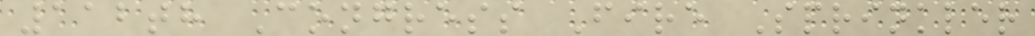112th Congress Fire Sprinkler
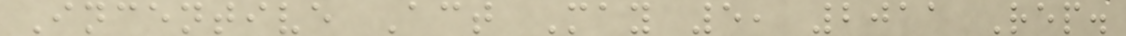Incentive Act May 5, 2011 Rep.
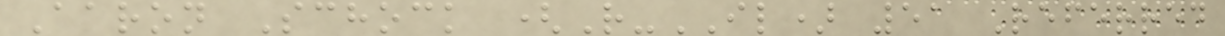Aaron Schock (R-IL) 51 Referred
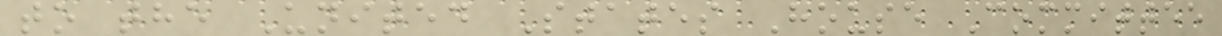to the United States House Committee
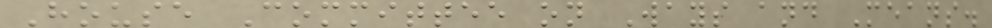House Committee on Ways and Means.
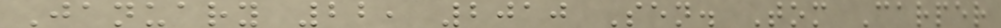January 22, 2010 Sen. Tom Carper
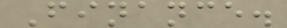Finance.
